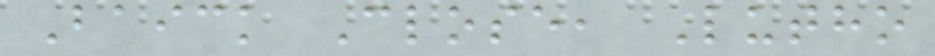Baick Close, Lutho
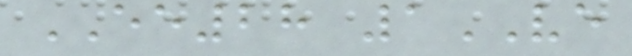EE28 1VE
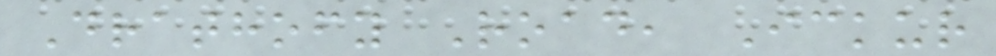Drathofy Road, Ickur
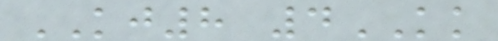KJ8 4KK
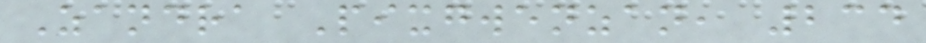Zandra Pixgwenzan, 234
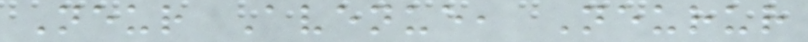Neur Avenue, Neurur
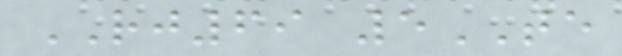RJ69 5TE
